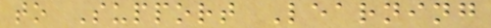to Support Learning
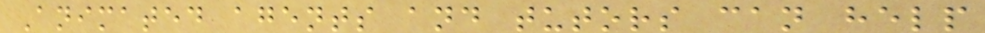Animated agents and tutors can help
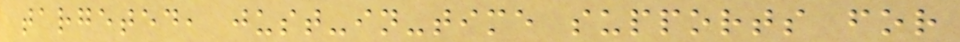targeted, just-in-time supports for
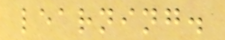learning.
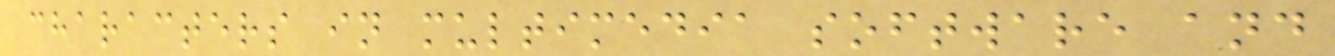characters in multimedia software and
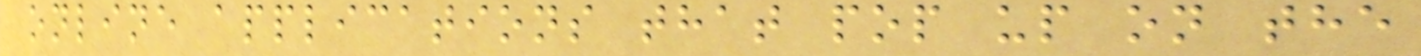online applications that pop up on the
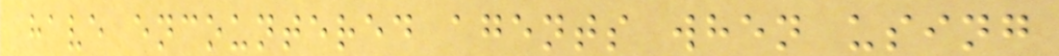have encountered agents when using
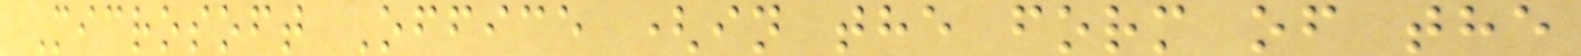Microsoft Office (in the form of the
